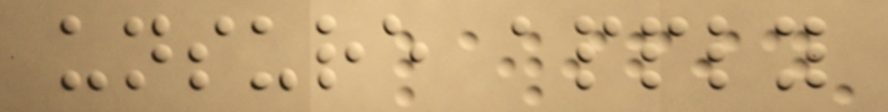unsure apply
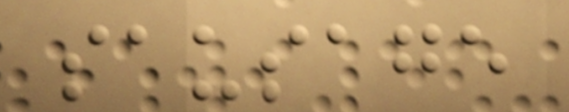sausage
